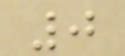0
